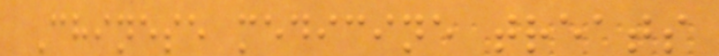Chinese medicine treats
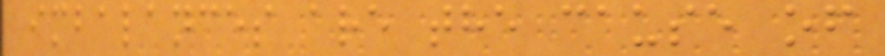imbalances are the cause of
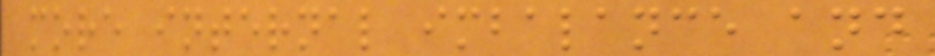more internal imbalance and
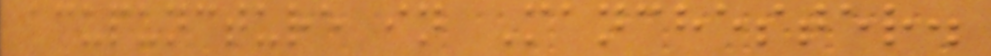acupuncture in Manchester.
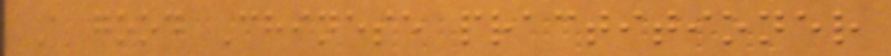A good Chinese practitioner
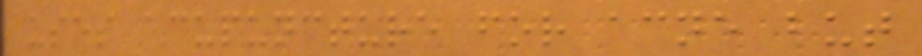uses acupuncture for acne but
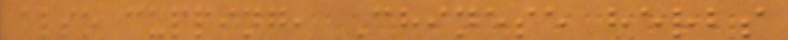also cupping, Chinese herbs
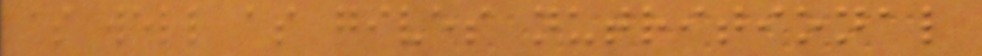as well as gives nutritional
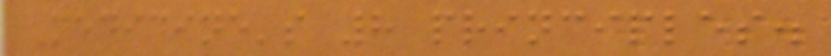Medicine's 8 principles.
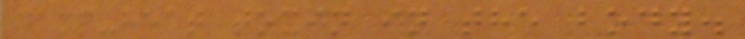damp-heat toxin in the body.
